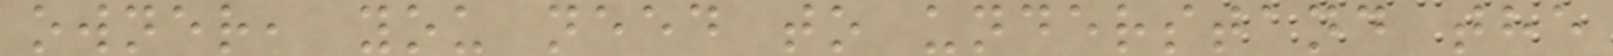owner, you need to understand the
